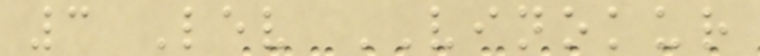3 Lev VINOKUR
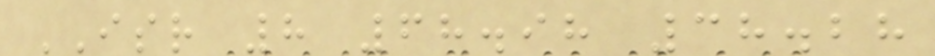ISR 8 68.98 38.28
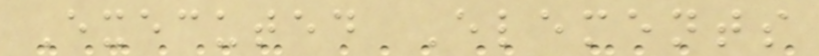Executed Elements
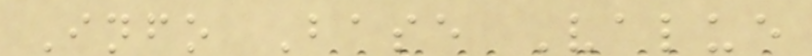Info Base Value
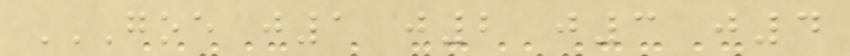GOE J1 J2 J3 J4
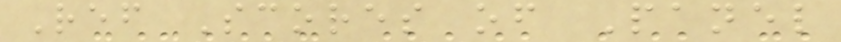Ref Scores of Panel
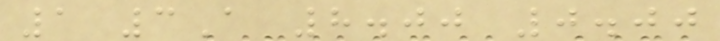1 3A 8.00 0.00
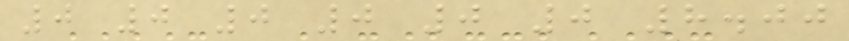0 0 0 0 0 0 8.00
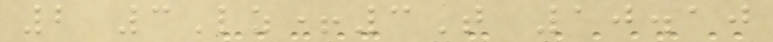2 3Lz+3T 10.10
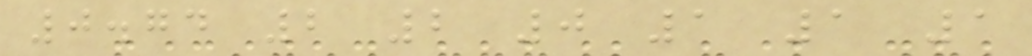0.74 2 2 0 1 1 1
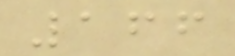166
